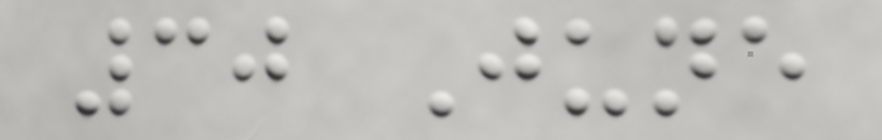30 June
